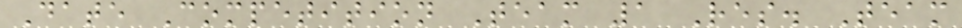Date Competition Team 1 Res. Team
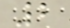2
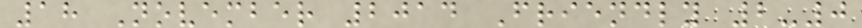18 November 2014 Friendly 2-0
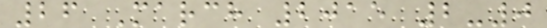26 March 2015 2-0
